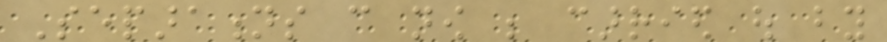Separations can now be carried out by
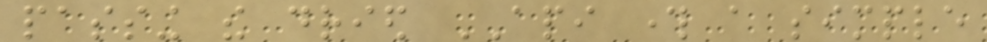passing the dried API through a simple
